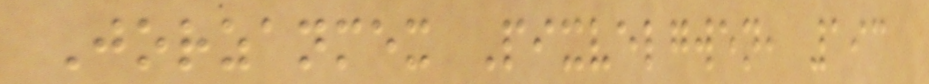Jorzanmex Pixvelgwen, 193
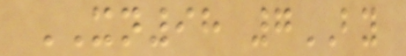XN98 7BY
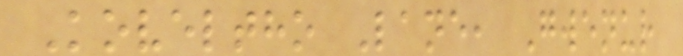Koveltho Lane, Gwenur
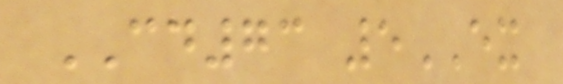CD73 5EX
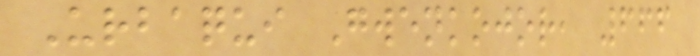Urbaqui Gwenkojor, 666
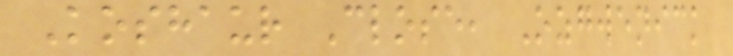Koshaur Close, Ozgwenick
